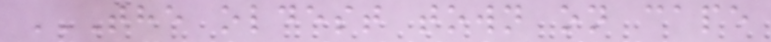THE OLDEST TOWN ON CAPE
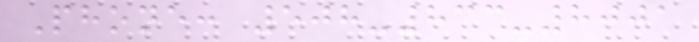Phone: 508-833-8001
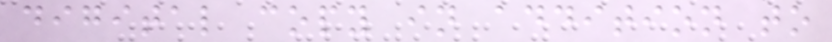digital copy in addition to
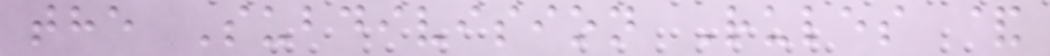the Subdivision Rules &
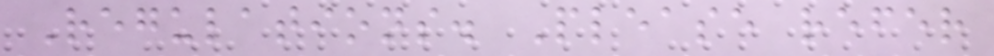Regulations. Please refer
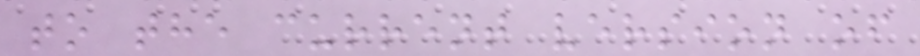to the current version of
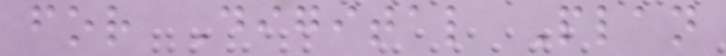for Digital Plan
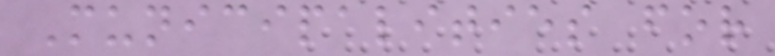Municipalities for
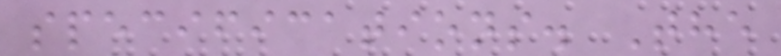specifications. The
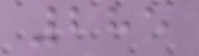285
